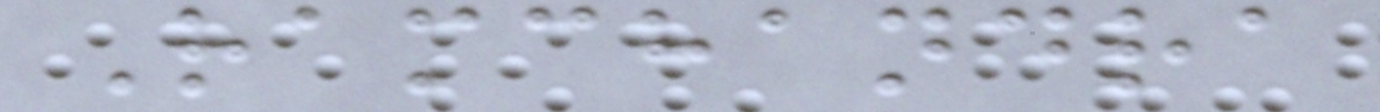Ramchandra
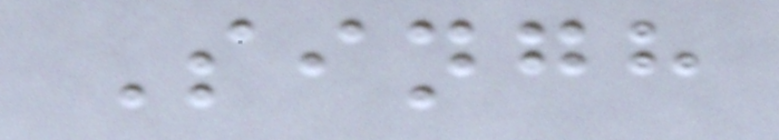Singh
